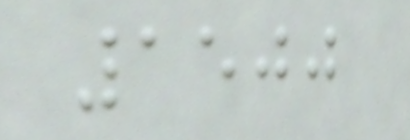1500
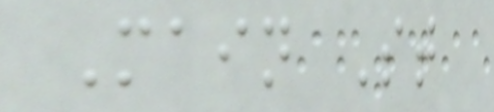Main St
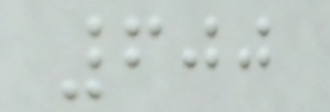600
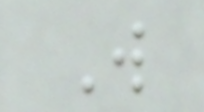W
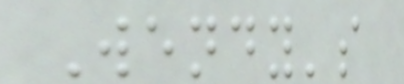Wendy's
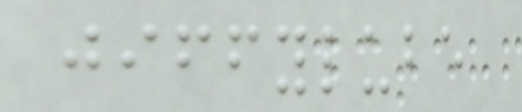jiffylube
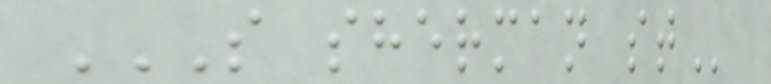S SHERMAN ST
